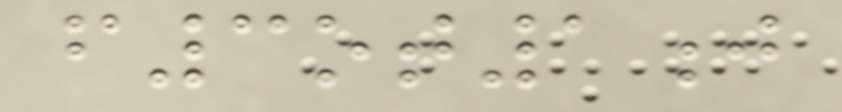f3ot1j
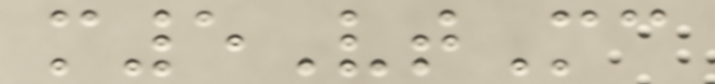m5VtMc
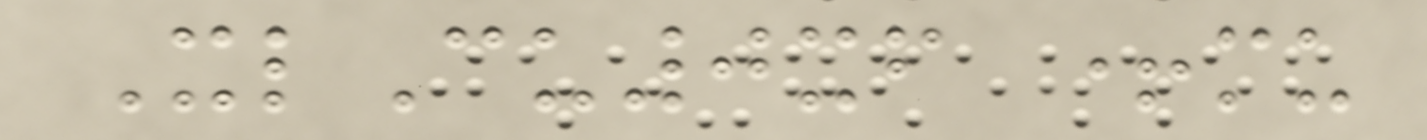XlCu0xf +mu
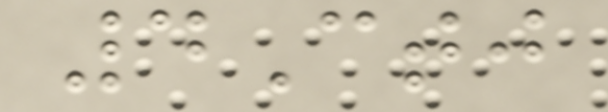4Ctj
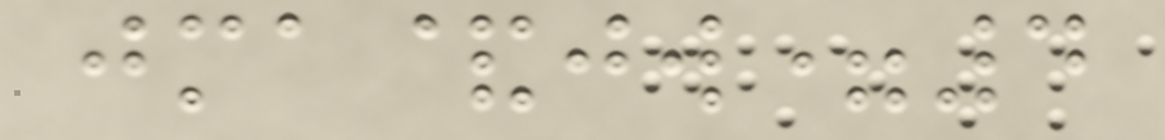jma&jw=4
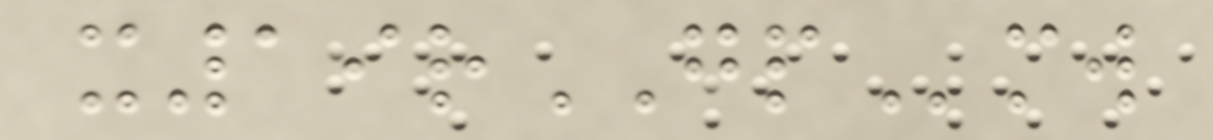x19rGPmw
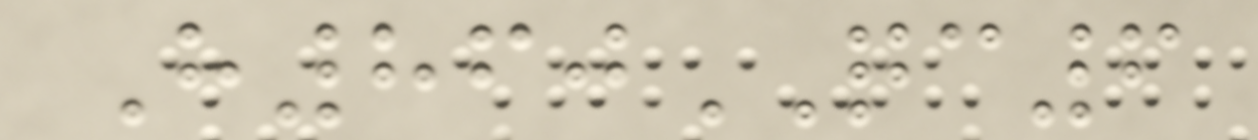H860QC6
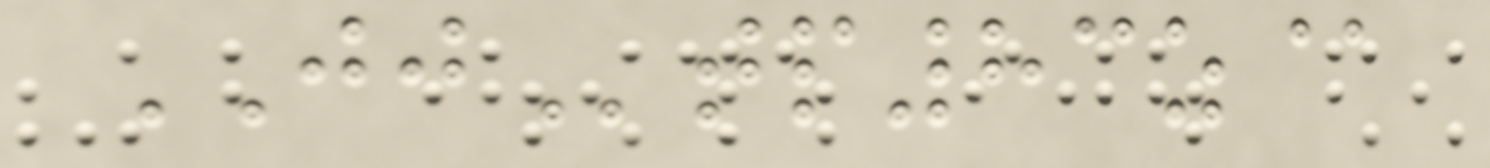JJtp83z@
